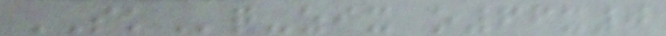SKq-zix o66x0
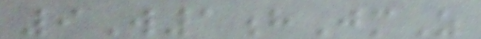9W1hJmZ
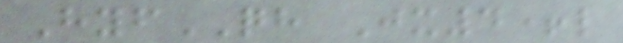HyfQH Jx4+l
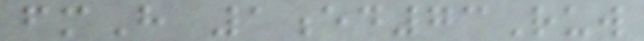fmH 1ed73Ruw
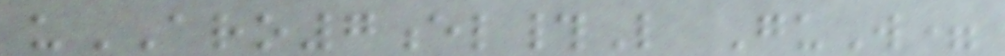uARO7el#L GuW=
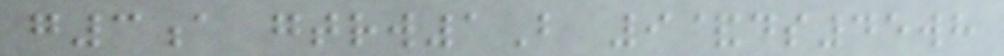g3a gtrw1B 9&ds45wh
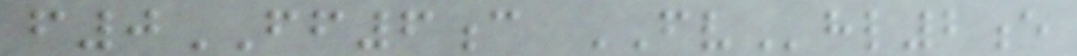f0FF6c FVhl2e
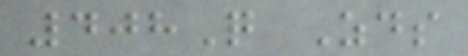408Q Zds
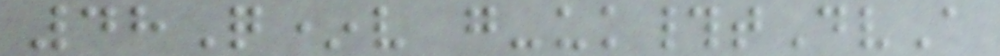48Q*v g-uk#tDvA
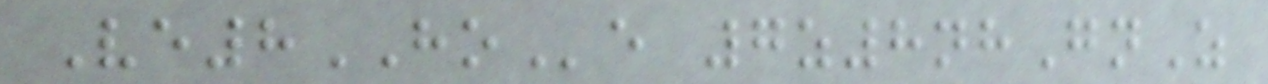Ve8HOe 7z8nhGnZ
